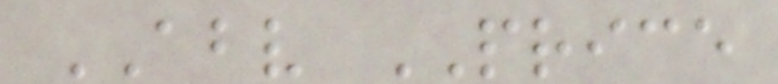ABV PRICE
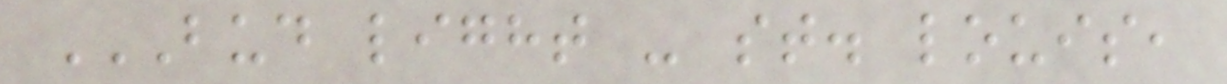BUD LIGHT - ST. LOUIS,
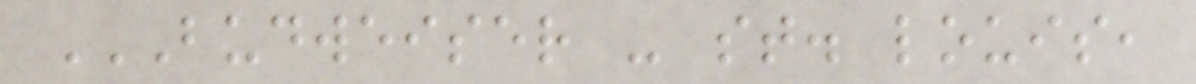BUDWEISER - ST. LOUIS,
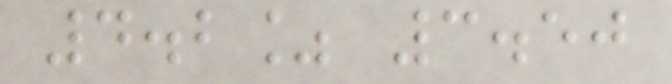4.2% 3.50
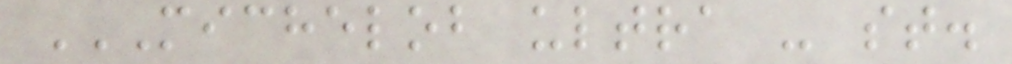MICHELOB ULTRA - ST.
